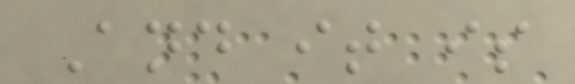And it is
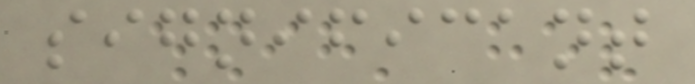significant
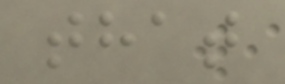that
